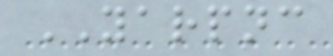YARPNC
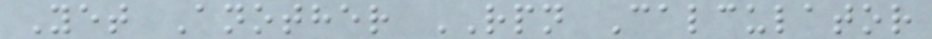Yet Another RPN Calculator
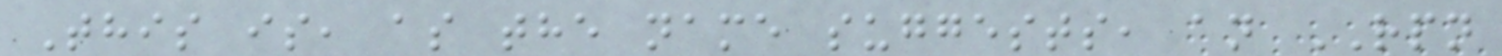This is, as the name suggests, an RPN
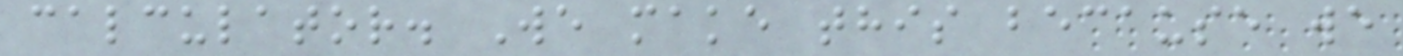calculator. We make this because we
